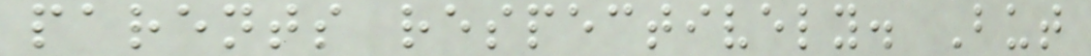parents respectively. But
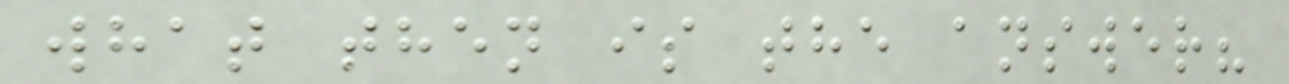what then is the answer?
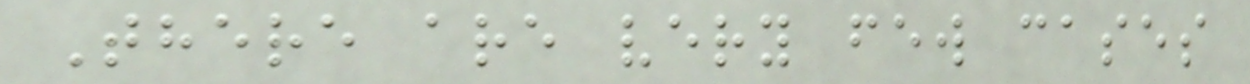There are very few cases
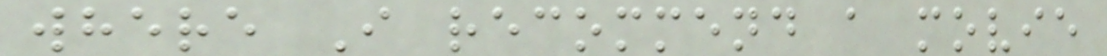where I recommend a movie
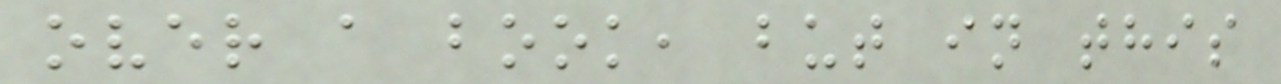over a book, but in this
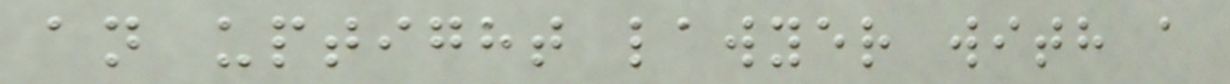an uptight lawyer with a
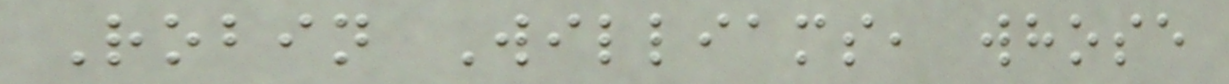Robin Williams, whose
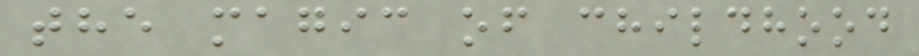the magic of childhood
